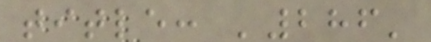title: '286'
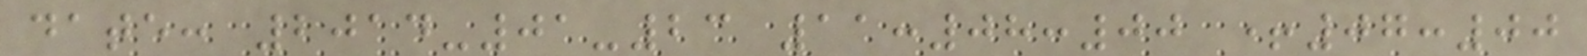date: 2014-01-23 11:08:00 +07:00
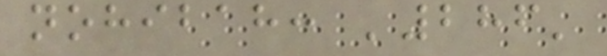nohibah: '286'
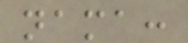nama:
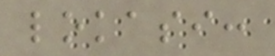lokasi:
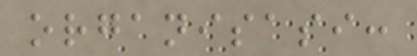organisasi:
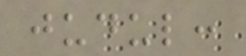judul:
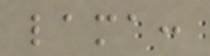lama:
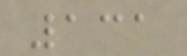131
